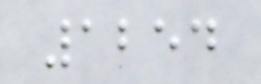1254
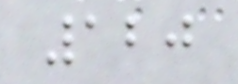120
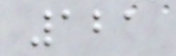121
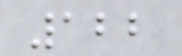122
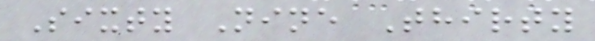Sixty Nine Thirty
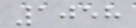1058
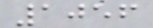1056
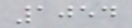1054
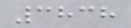3838
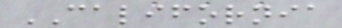CALIFORNIA
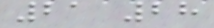21 28
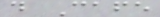d Cafe
